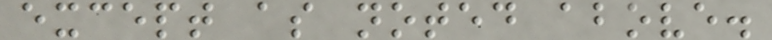except as noted above.
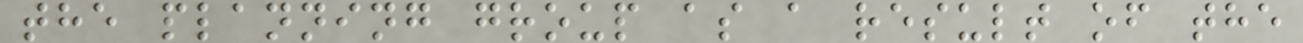the planning group as a result of the
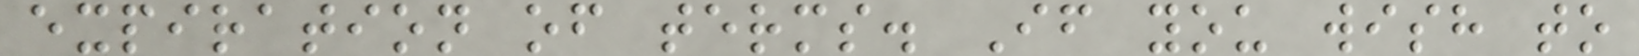expiration of terms. If you wish to
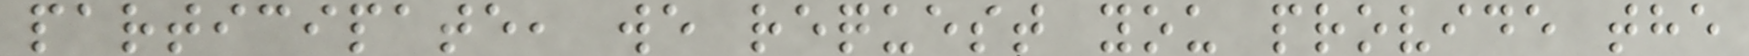participate, we request you provide the
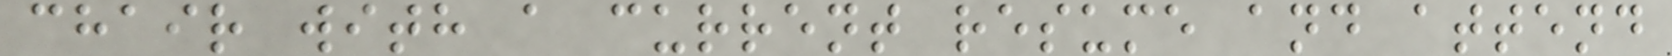chair with a current resume and attend
